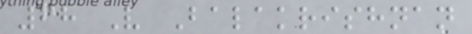68 V Balakrishnan
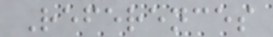References
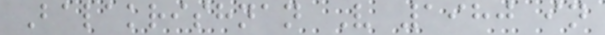Balakrishnan V 1980 in
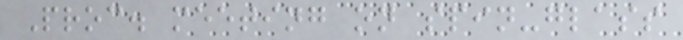Proc. meeting on spin-glass
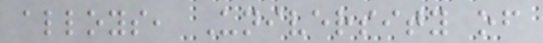alloys, University of
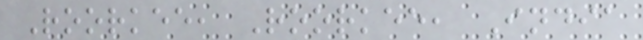Roorkee, Roorkee, India
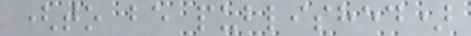(to be published)
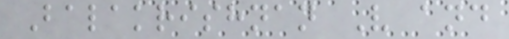Balakrishnan V and
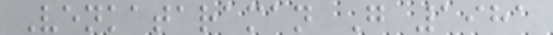Venkataraman G 1981
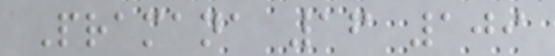Pramana 16 109
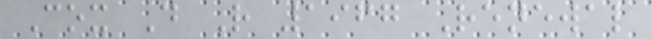Cox D R 1967 Renewal
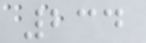234
